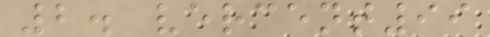2. vercent99
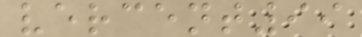vercent99
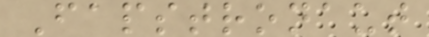Fapstronaut
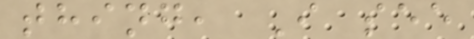thing, I see
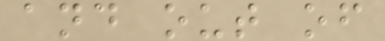and out of
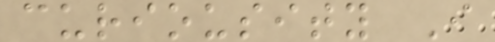curiousity I
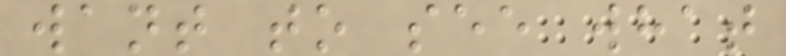want to see what
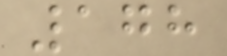178
